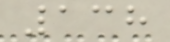138
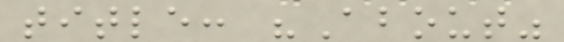title: "About"
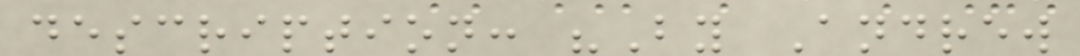description: "By Andrew
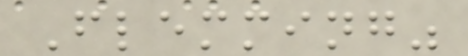Flemming"
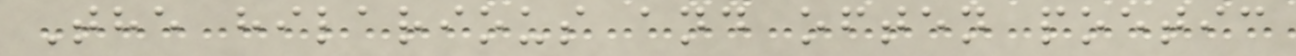The hilarious and often poetic
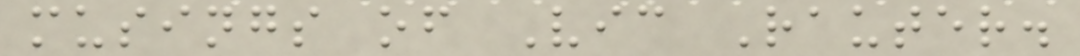musings of Vic Rauter.
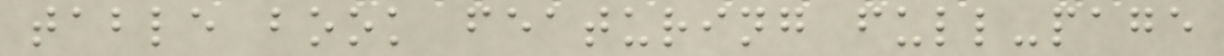table book featuring full-page
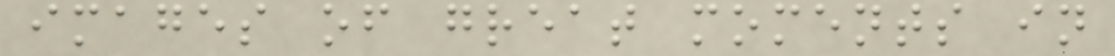images of great moments in
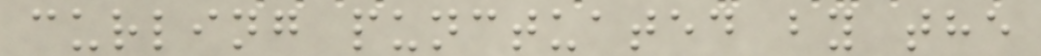curling punctuated by the
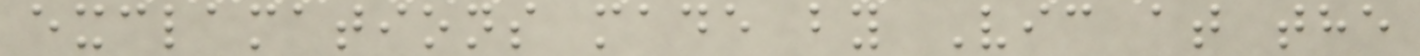exclamations made by Vic at the
